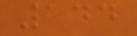144
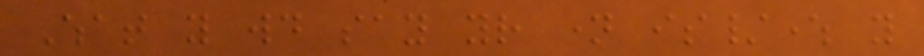What you would say your name is/where you
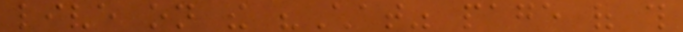live on the "Chat" page of this
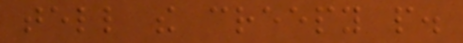tell the creepy people.
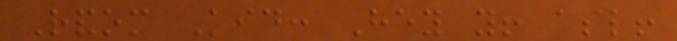Random Kid: Hey you! asl!
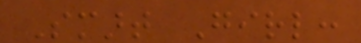Smart Girl:
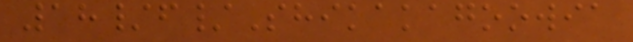18/f/Shikakagoowia
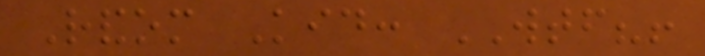Random Kid: WTF?!
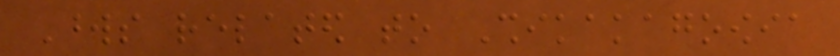Words related to Shikakagoowia
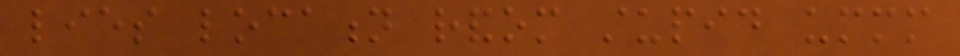lies location random stupid ummm
